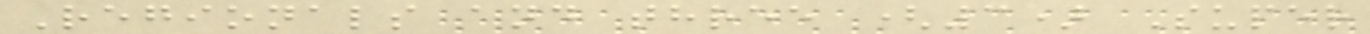Regionals and three (3) Super
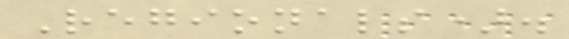Regionals).
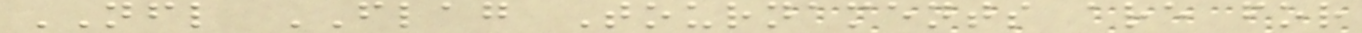NFL FLAG Tournaments are for
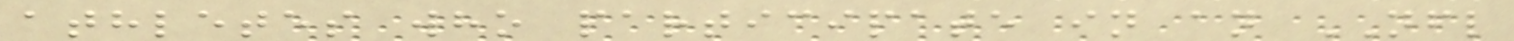athletes who participate in an NFL
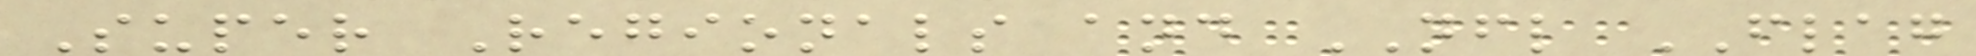Super Regionals and NFL FLAG
